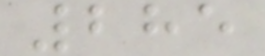285
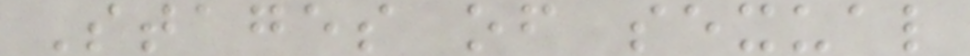Stages of sexual
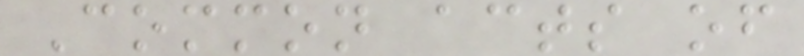Common acts of
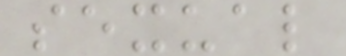sexual
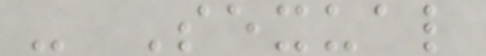- Sexual
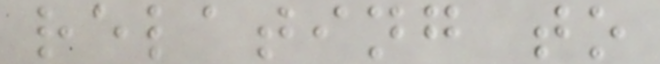relating to
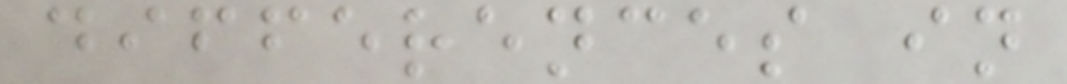differences in
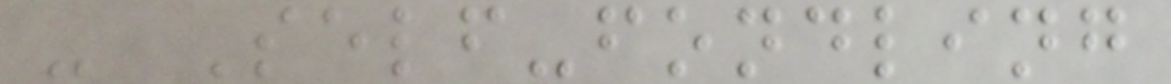- Self-fondling
